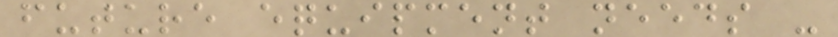future equipment needs -
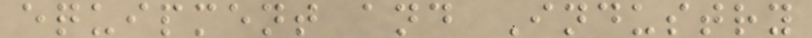equipment and Industry
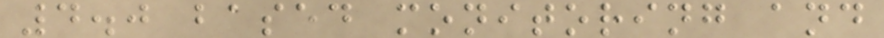4.0 based monitoring and
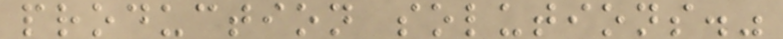production solutions."
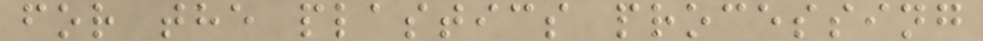for the plastics processing
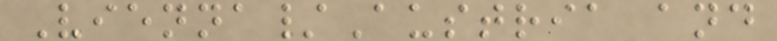Vienna/Austria and
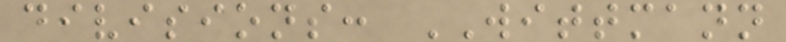divisions: WITTMANN
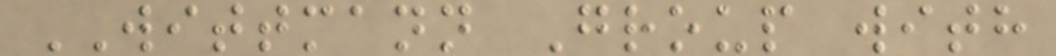WITTMANN Group with
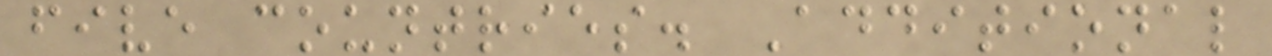five countries. Additional
